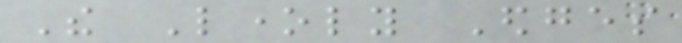The Lonely Edges
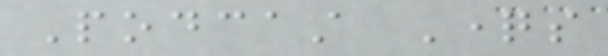Podcast Questions
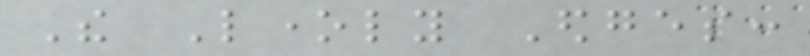The Lonely Edges:
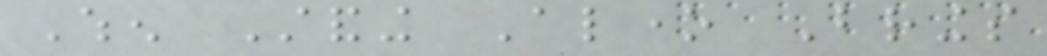When Standing Alone Brings
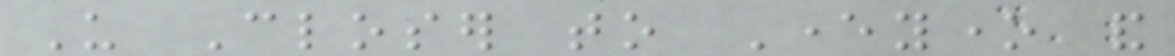Us Closer to Everyone and
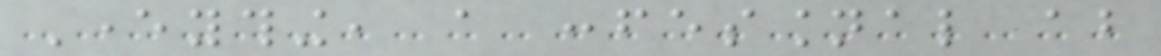Everything, a confessional about
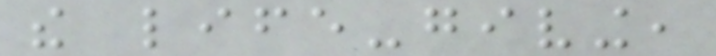the life-giving,
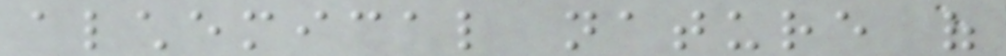alchemical nature of
